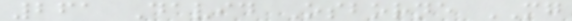261 David Osborne MG
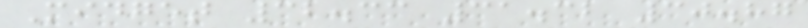Midget 32.33 31.32 30.87
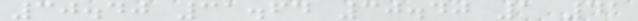30.40 31.64 30.40 1 41
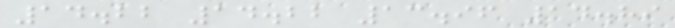14.22 14.22 13.96 14.89
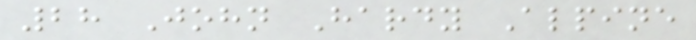28 John Hardy Alpine
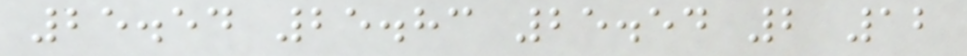25.54 25.83 25.54 2 12
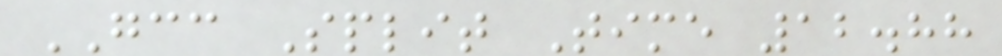GCC Split Time 12.88
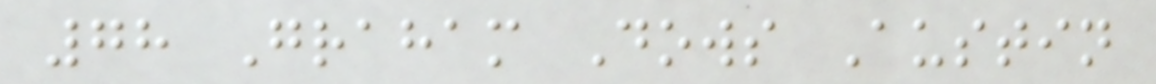78 Graham Dows Austin
